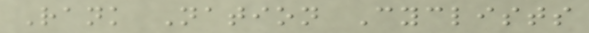Rank Nation Cyclists
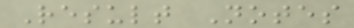Result Notes
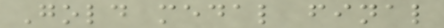Gold medal final
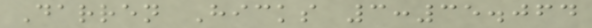Darren Hicks 3:35.064
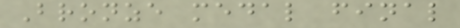Bronze medal final
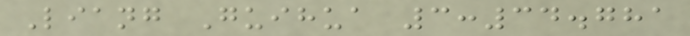Liang Guihua 3:34.781
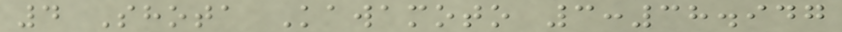4 Shota Kawamoto 3:38.947
